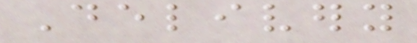Delivery
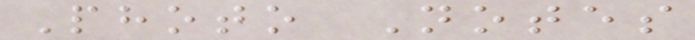Photo Notes
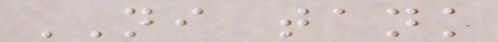NI tank
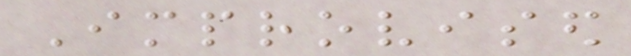Improvised
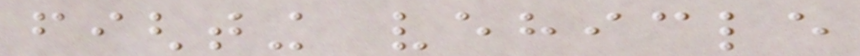fighting vehicle
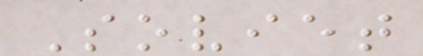Soviet
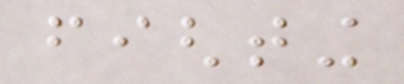fighting
